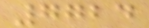7724
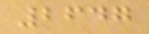2647
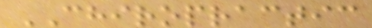CHIROPRACTIC
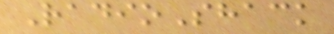RadioShack
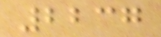2237
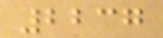2237
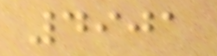4901
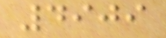4909
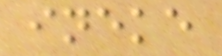ineke
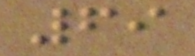69
